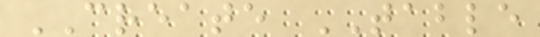CREATE TABLE
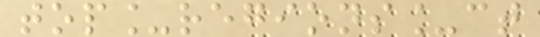top_regions_ct
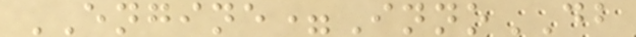ENGINE=InnoDB
